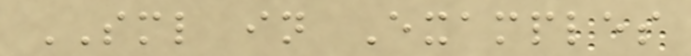SML in Examples
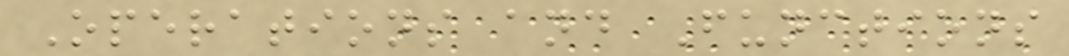Operations and Functions
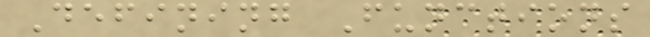Defining Functions
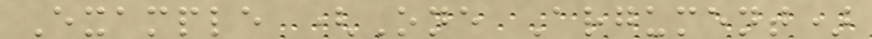Example (One Argument)
